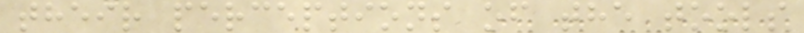their perceptions of the tools
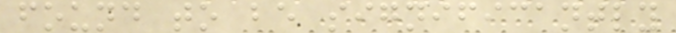found to be significantly
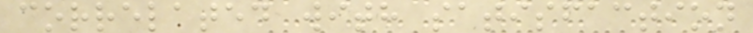correlated with satisfaction
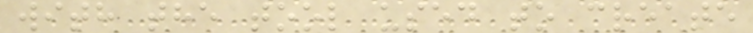with the tool used to create
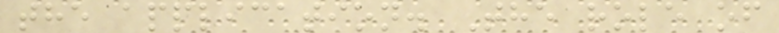the application. The role of
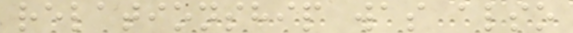relationship was also
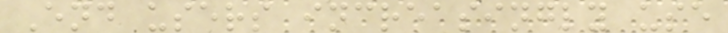End users increasingly use
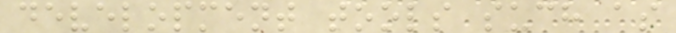development tools such as
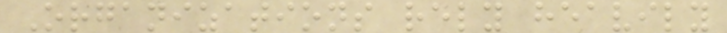Organizations rely heavily
